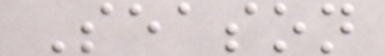Season
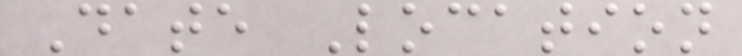Date Location
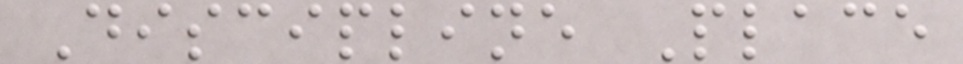Discipline Place
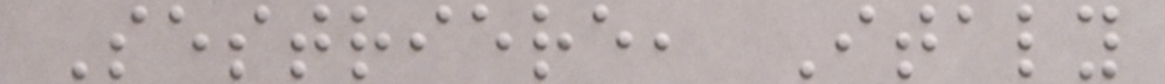Sestriere, Italy
